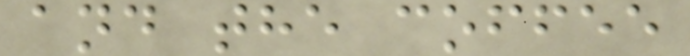and the coffee
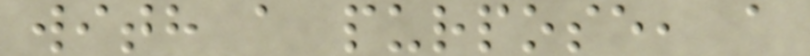with a purpose, a
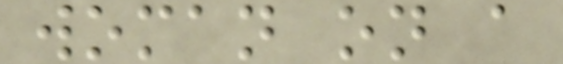woman on a
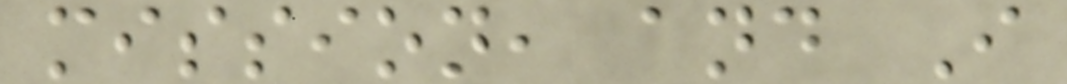mission, and I
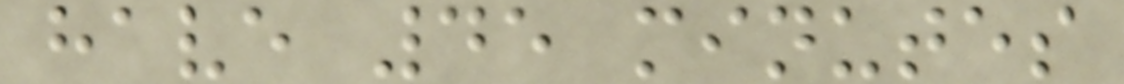have 45 minutes
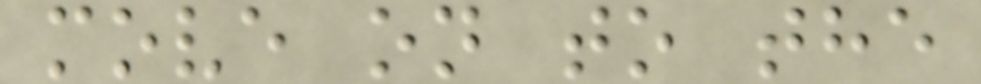move on to the
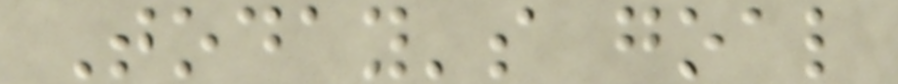Today's goal
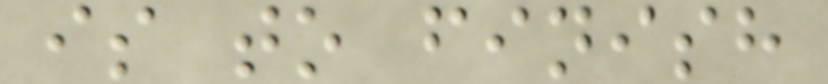is to finish
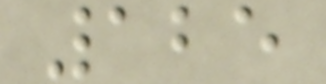125
